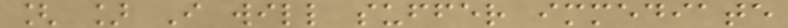[ ] I will suffer immediate
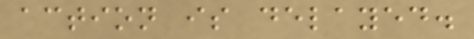action is delayed.
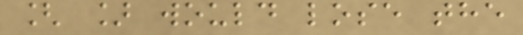[ ] would lose the
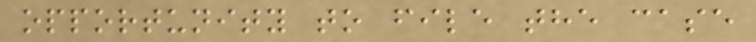opportunity to file the case
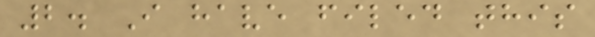2. I have filed this
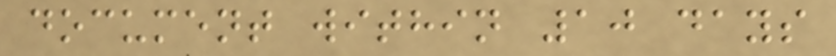document within 10 days
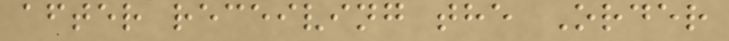after receiving the Order
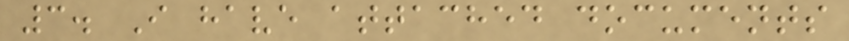3. I have attached documents
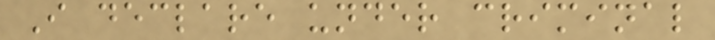I declare under criminal
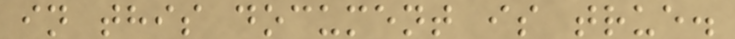in this document is true.
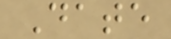Date
